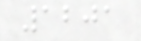1201
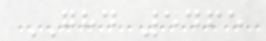GHD 5465
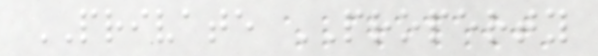PRIVATE PROPERTY
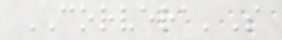CORVERA'S
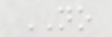NO
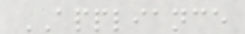APPLIANCE
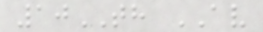10TH AV
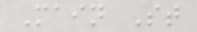Main St
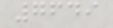7649
